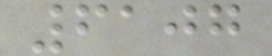6107
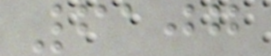6107
